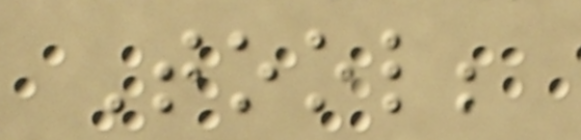Tool;
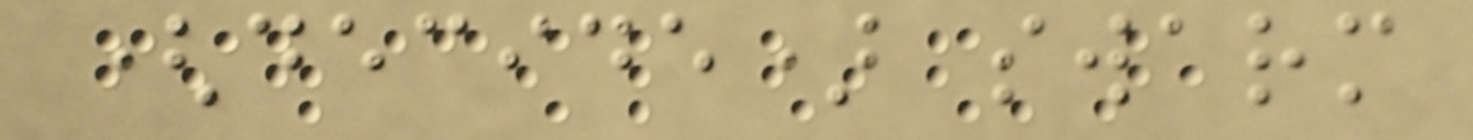(decide) swarm
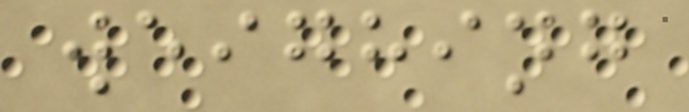weighing
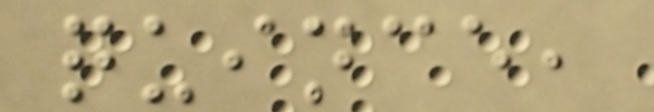quince,
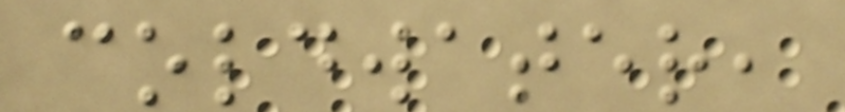coldwater,
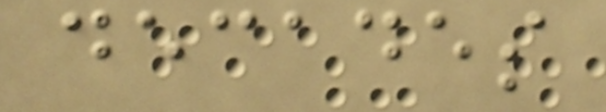decades
